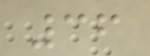36
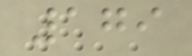179
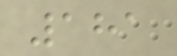181
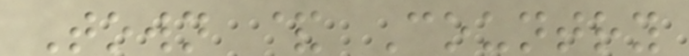Town & Country
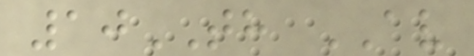10TH AV
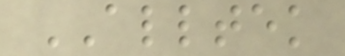ALLTEK
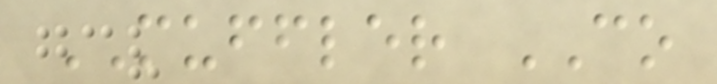MUFFLER CO
